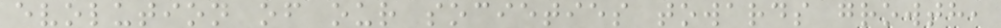evolution of our societies towards growth,
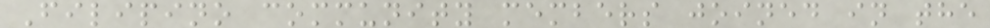Filipino community members joined in the
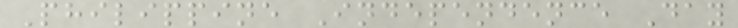Philippine Independence Day
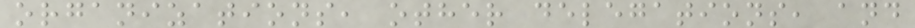organizations, other delegations, and
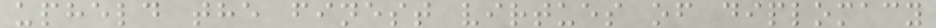upheld the finest virtues of diplomacy
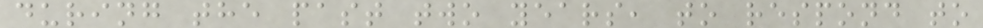during the past two years, to respond to
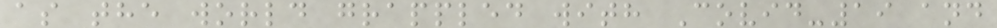as the world grappled with Covid-19 and
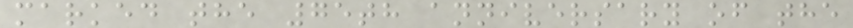marked the 75th anniversary of the
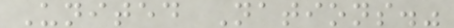United Nations."
